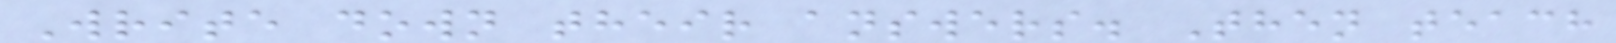Write down their answers. Then teach
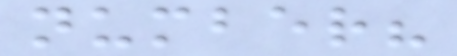number?
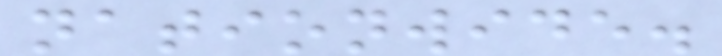nationwide.
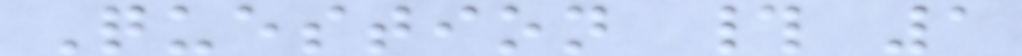Question # 1
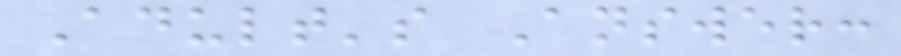Adult's Answer:
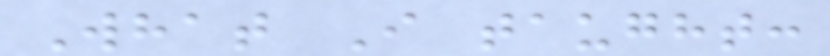What I taught:
